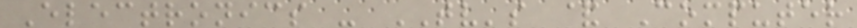Electronics - TV's & Computer
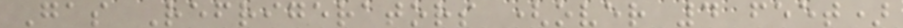Gas Refrigerators (over 4 feet)
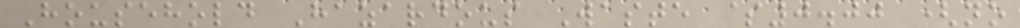Household Hazardous Waste $0.00 (no
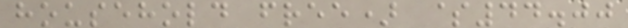household free) $44.00
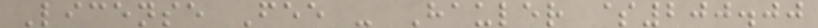License Fee - Hauler $200.00
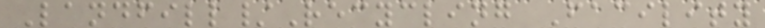Landfill/Recycling Facility
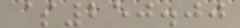$250.00
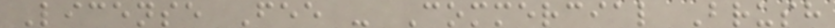License Fee - Commercial Brush
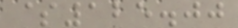$125.00
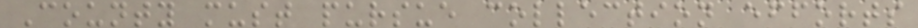County must pursue collection efforts
